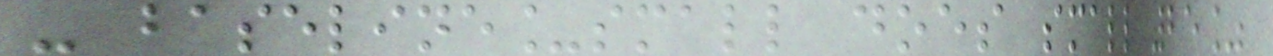- baseline_small does small 25%
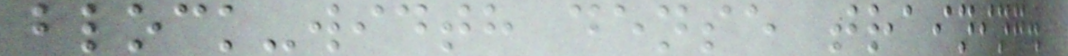block-width dense training.
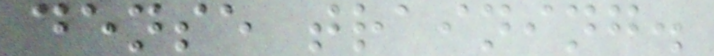dense training.
